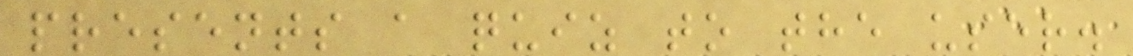presents a quiz to the user.
